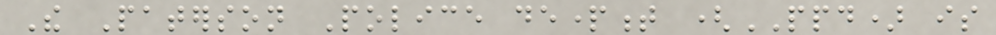The Paterson Police department (PPD) is
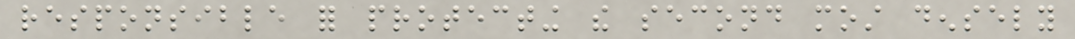responsible for protecting the second most densely
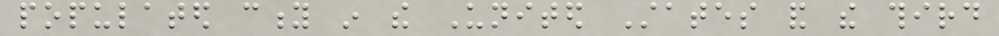populated city in the United States and the third
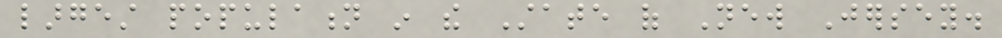largest population in the State of New Jersey.
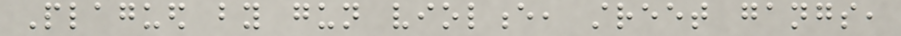Plagued by gun violence, street gangs,
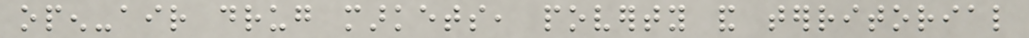open-air drug markets, poverty and territorial
